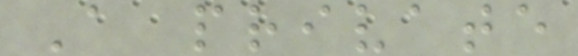A private
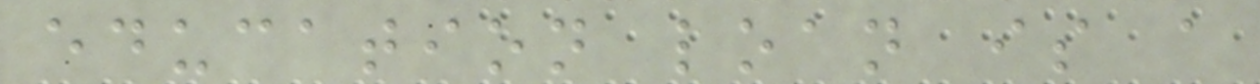education loan is a
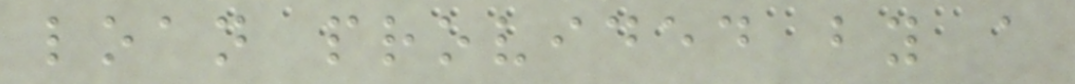loan provided by a
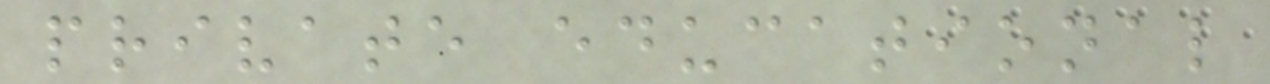private educational
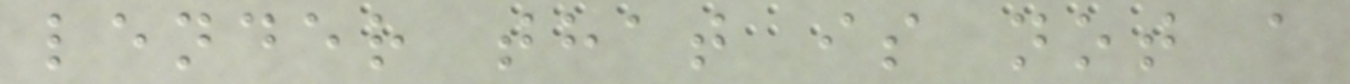lender that is not a
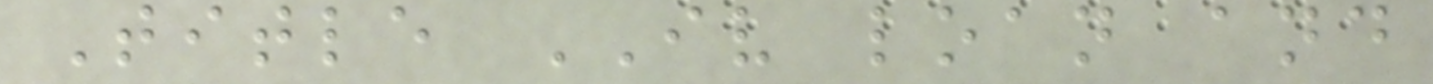Title IV loan and
